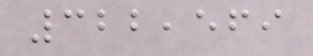322,569
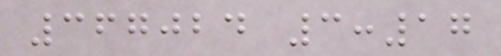367024 3:17
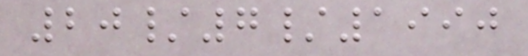20/7/1990
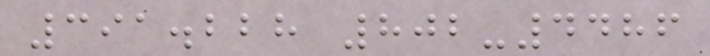391.228 802-4486
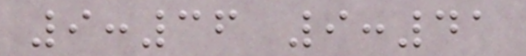9:36 9:41
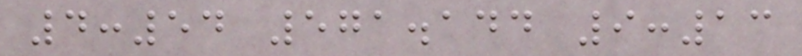4:54 571.144 9:13
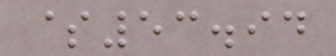$53.94
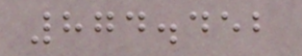874.452
